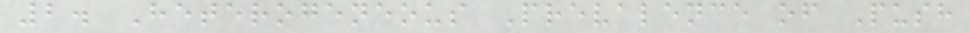2. Heterogeneous Prevalence of Push
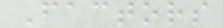Factors
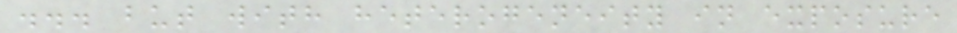... but with heterogeneity in exposure
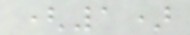(1)
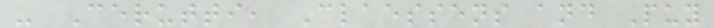- Cerutti, Claessens and Puy
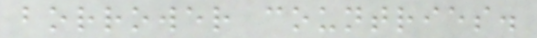borrower countries.
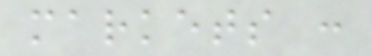markets :
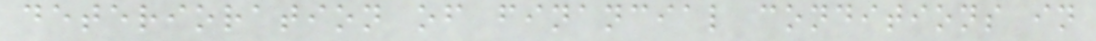deterioration of financial conditions in
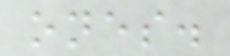ones.
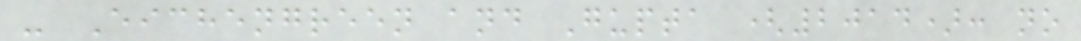- Eichengreen and Gupta (2014): no
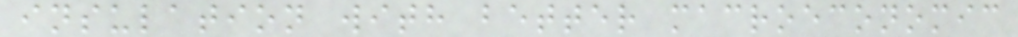insulation with better macroeconomic
